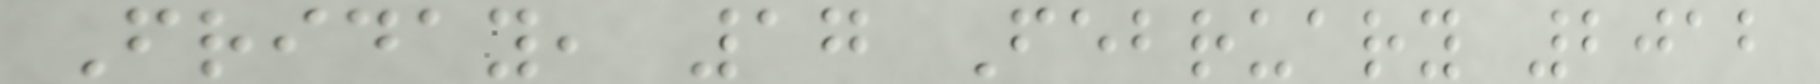Friday, 17 February 2012
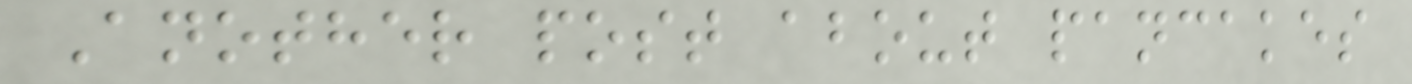Another post about pancakes
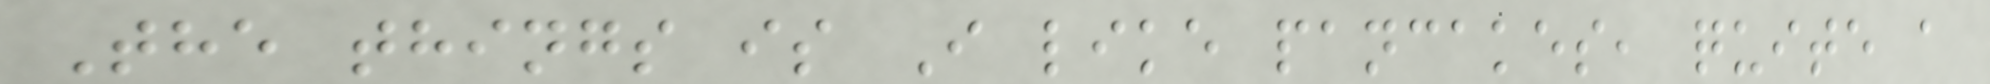The things is I like pancakes, quite a
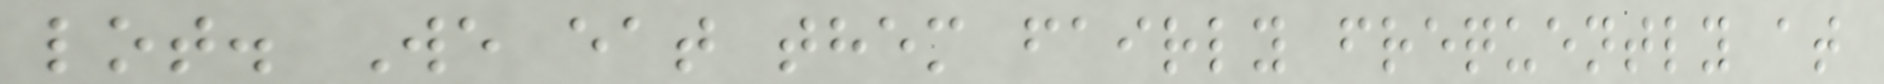lot. We eat them fairly frequently at
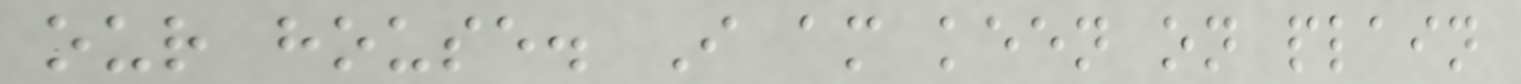our house. I am keen on plain
